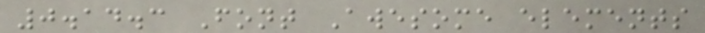0.14.3 Font Awesome elements
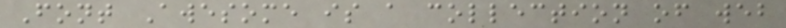Font Awesome is a collection of web
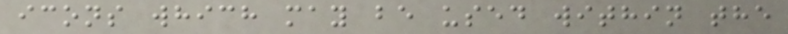icons which may be used within the
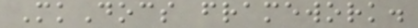MkDocs framework.
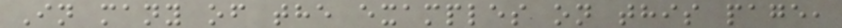In many of the examples on this page,
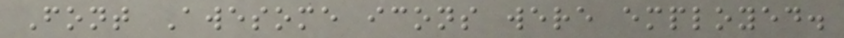Font Awesome icons were employed.
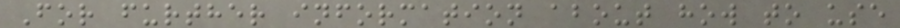For further information about how to use
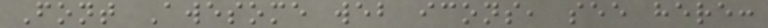Font Awesome web icons, see here:
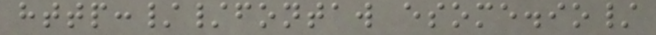http://fontaw esome.io/
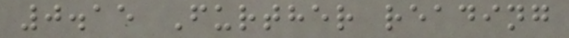0.15 Further reading
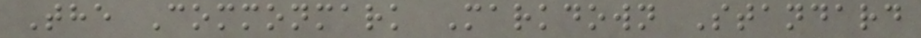The Commonmark Markdown Standard
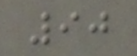90
